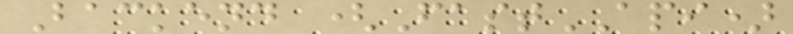Backend (FastAPI)
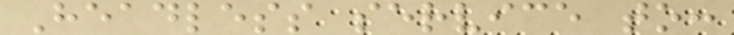Headless service to:
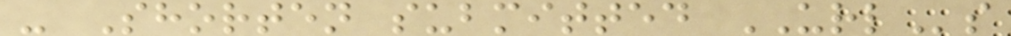- Shorten submitted URLs
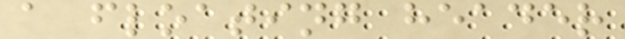a floating header
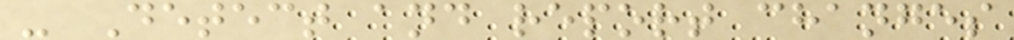- Detect and report changes
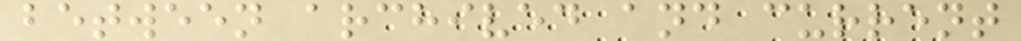between archived and current
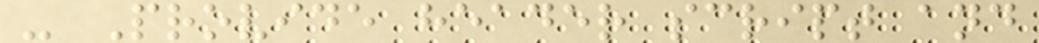- Provide header script and
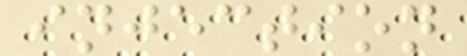injection
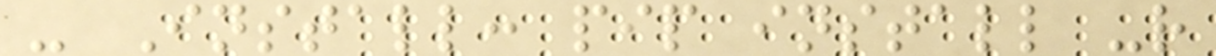- Install: pip install -r
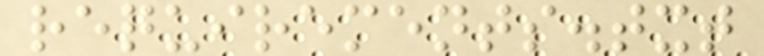requirements.txt
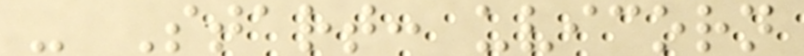- Start: uvicorn
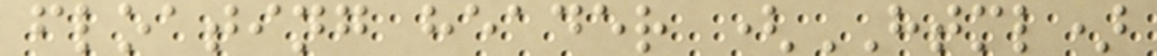floating header (HTML)
